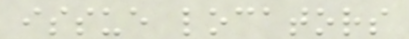issue locators
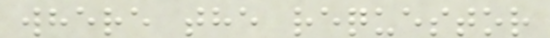where the requestor
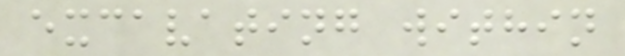excavating within
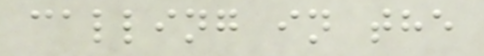calling in the
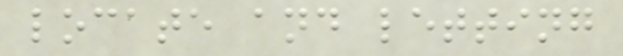locate and letting
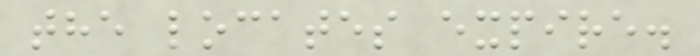the locates expire.
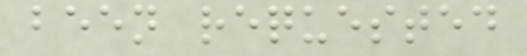been requested
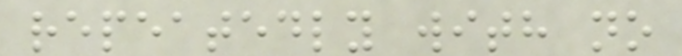repeatedly with no
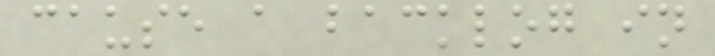cause a backlog in
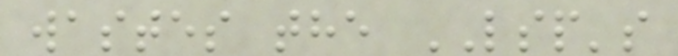wastes the LSP's
